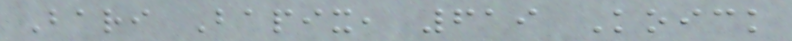Bari Bapix, 619 Koick
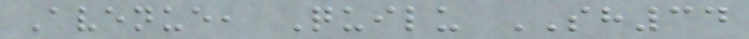Avenue, Quilu SH34
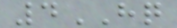4HQ
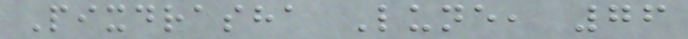Pixdrasha Lune, 76
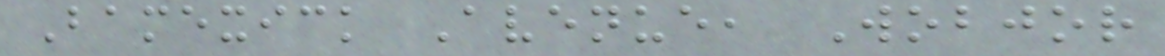Bamexick Avenue, Wobjor
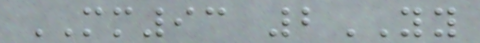MM93 2YY
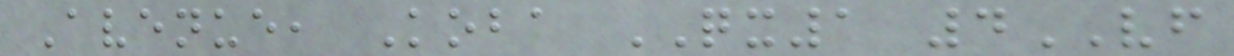Avenue, Koba QX1 4VF
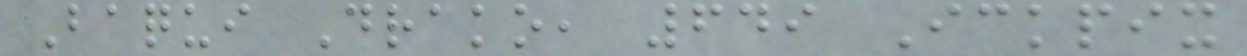Baqui Drako, 649 Ickpix
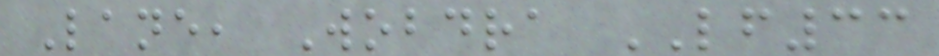Lane, Wobdra LF33
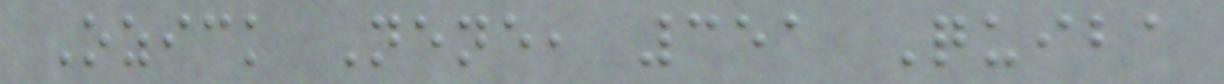Ozick Nene, 351 Quiba
